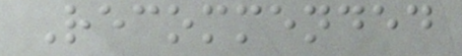Recommended
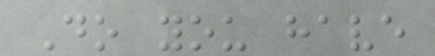Do you have
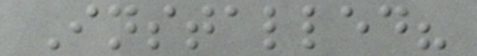Installed?
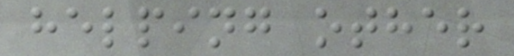helping other
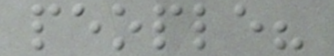people?
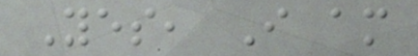Yes, I am
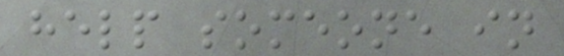help someone in
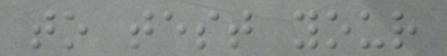to test your
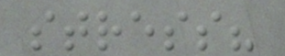stress?
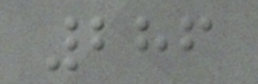286
